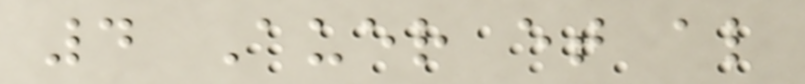4 Auer et al
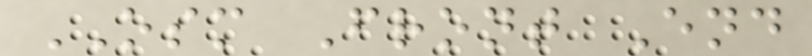OSM Front End
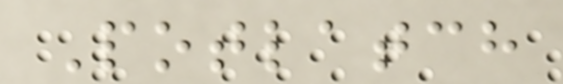Potlatch
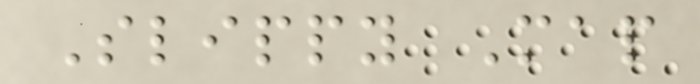Slippy Map
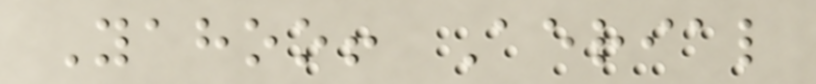Yahoo! Aerial
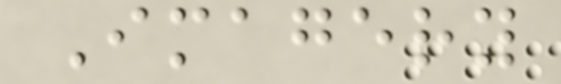Imagery
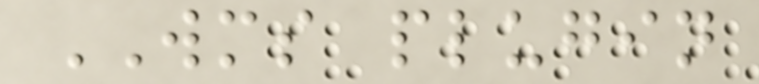WMS plugin
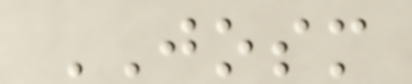JOSM
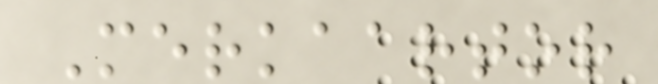Merkaartor
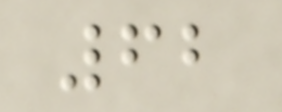62
